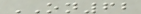ON62
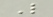L
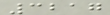3217
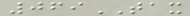069TAX
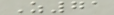Z71
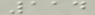114
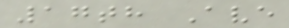17th Ave
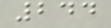244
